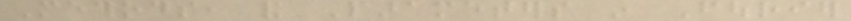Methods, and Parameters in Fourier
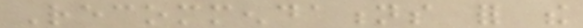Recommendations for the
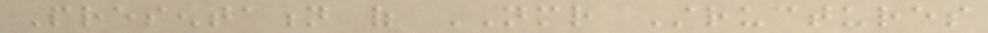Presentation of NMR Structures
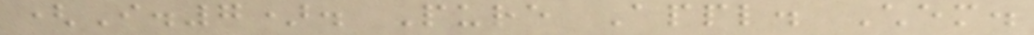(I.7). Pure Appl. Chem.
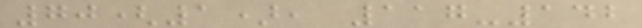70(1), 117-142
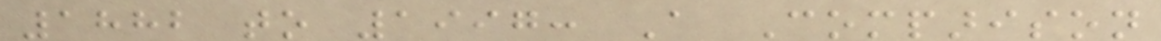1882 to 1997: A Comparison
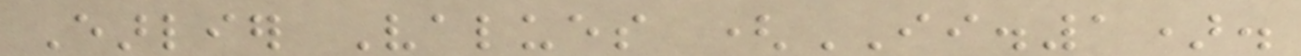Earlier Values (II.1).
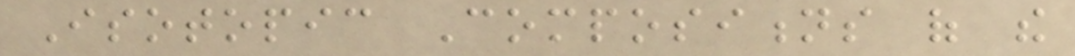Isotopic Compositions of the
